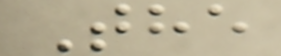The
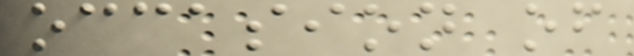occasion of
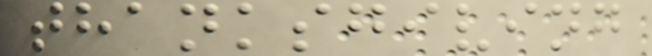thanksgiving
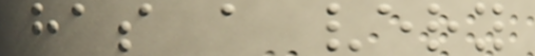has a very
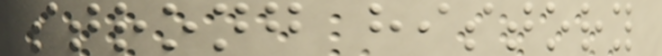strong history
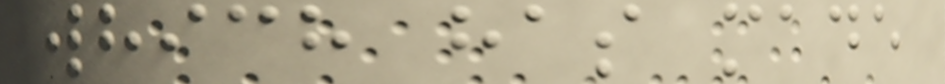which has made
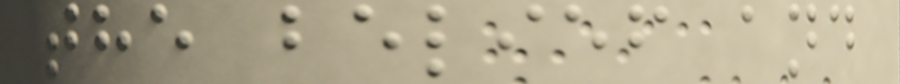the belief and
